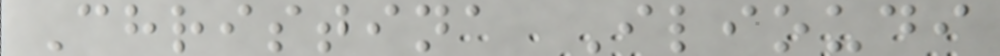Christina Ilioudi
